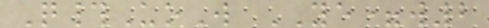Q#UoW YE=w2
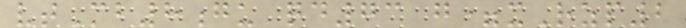vtMb8gu qd73 g=xRzp2
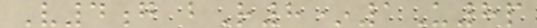V4g bR8*1U8p
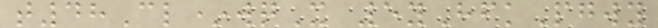t48Cl*wqX 5yHfkPgwy
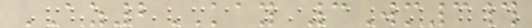AZ2KAY 3Wm3#
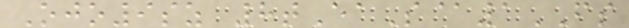Ojo9sz 8tEaS@1FS
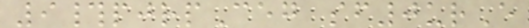9#pjrpCeg sf0urE
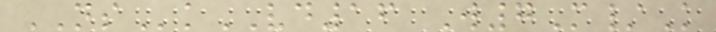NSkVD16 W7M/K
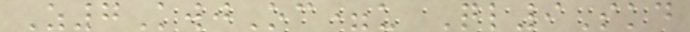Z7KwjOc=u Ql9Skd
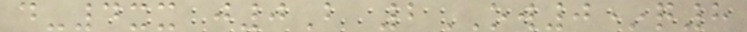d-4xx j0B 2OW0*q8
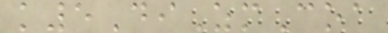k5DiZmCoa
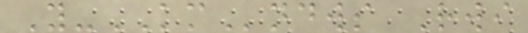Y-KMndws Rwi
